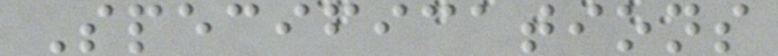Specifications
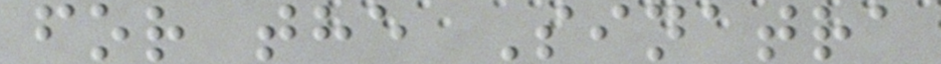for the Sinatra
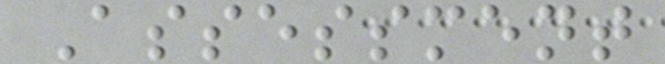Assessment
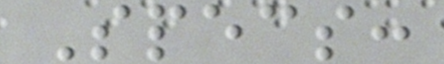Specs:
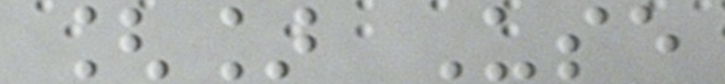[] Use
